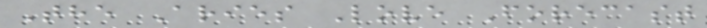The Aries Love Forecast
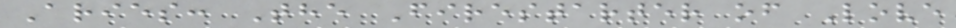Aries: The Firestarter of Love
